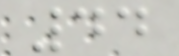44
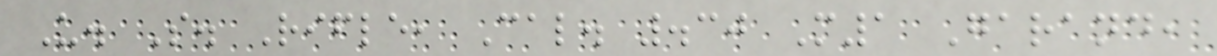U. S. Rifle, Cal. .30 M1 Garand,
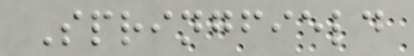Springfield
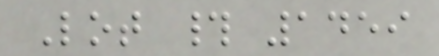Lot # 1459
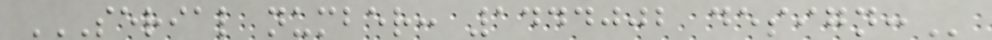SERIAL NUMBER: 1444002 DESIGN:
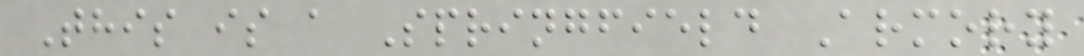This is a Springfield Armory
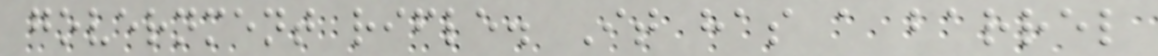government rifle. It has a barrel
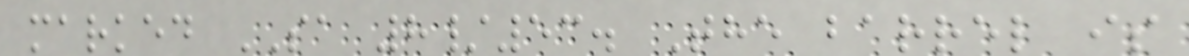marked SA 8/53. The barrel is
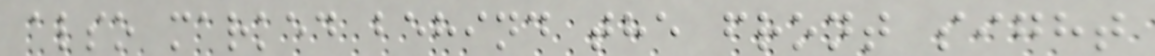also marked behind the front sight
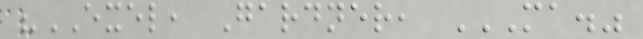"EXEL, Gardner, MA."
